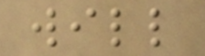will
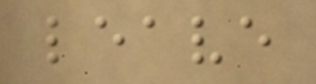leave
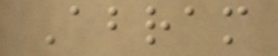Abram
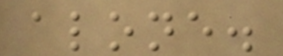alone.
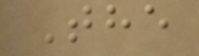The
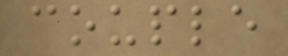couple
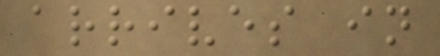arrives in
